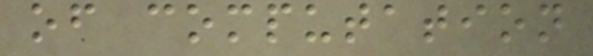of computation
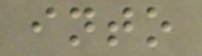into
